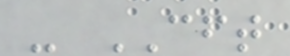- CFT
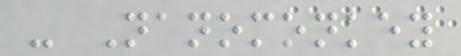- Nanomonkey
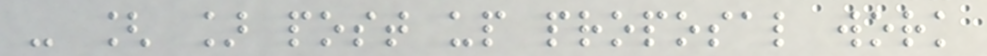- [ ] post up proposal work
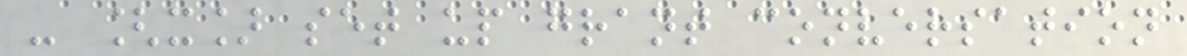- [x] set up grant conversation
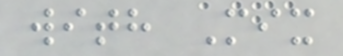with Mix
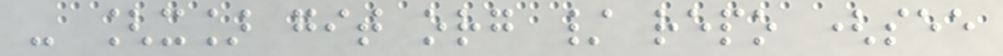- [x] git org / repo (see
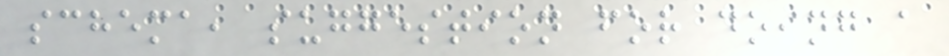schema, suggestion for doing a
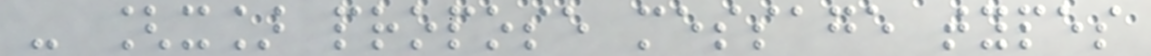- [x] propose message types
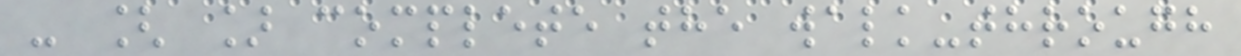- [ ] complete the walk-through
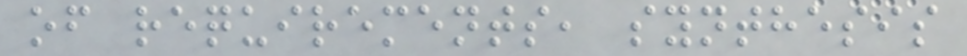of requirements, synthesis
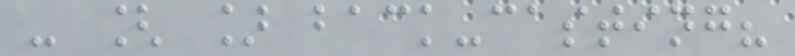- [ ] back-casting?
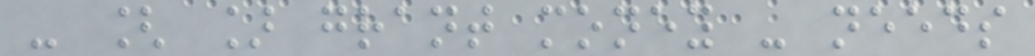- [ ] grant money - needs
